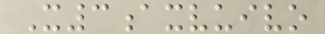X3axvuivo
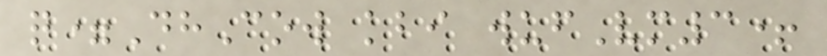q=DhCow kbi wufVm3+
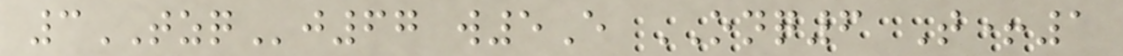3TZQj67 w5E ONQ6 T+1
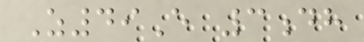Z49E 3dh
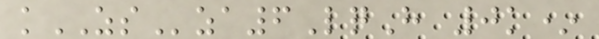kZSza6LqH 0k*
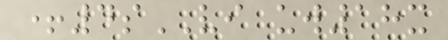+4sVI uw18x
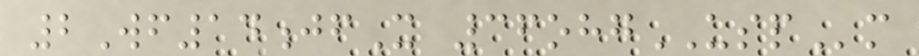2Wf14jfX 36ohgUSPm
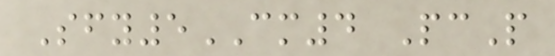Sfy5CM4 PcP
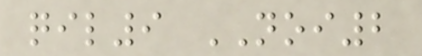qil9 NOI2
